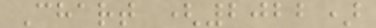Chart (2022)
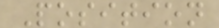Position
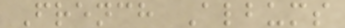French Albums
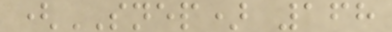(SNEP) 168
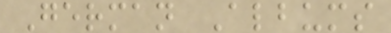German Albums
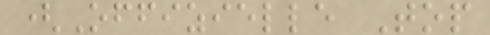(Offizielle Top
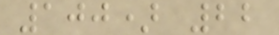100) 22
